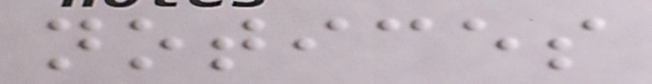notices
